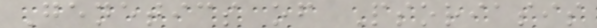Genetics of Psoriasis
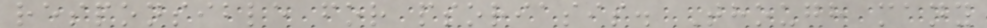responsible for psoriasis. Though many
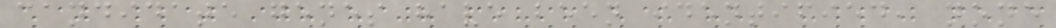candidate genes have been identified, none
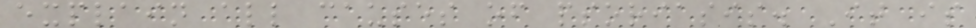explain all causes of psoriasis. It is
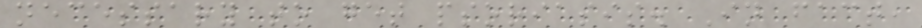necessary to get psoriasis. In fact,
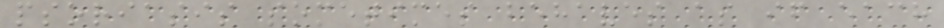psoriasis sometimes behaves as if each
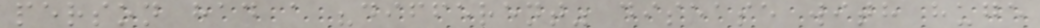person had a "different" disease with huge
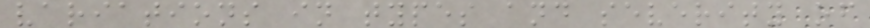variations in types and severity of
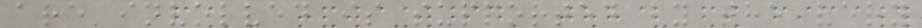are involved is supported by the very
